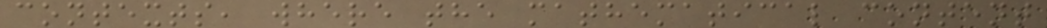contexts, where the mathematical content
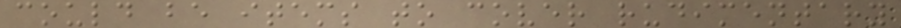could be items to cover rudimentary
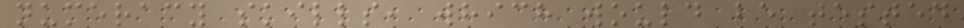numeracy skills, which would be tested
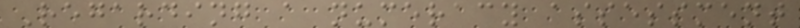Regarding a numeracy assessment
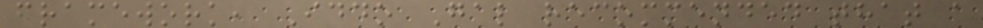framework, Iddo Gal recommended that a
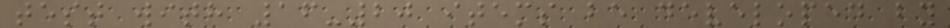test with 16-20 items be developed by
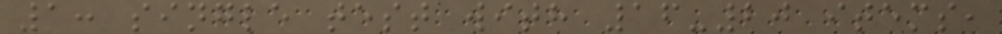1: single test with 16-20 items,
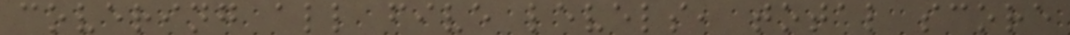covering all five levels, total score
